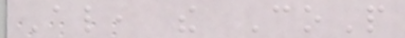Also, the CoP
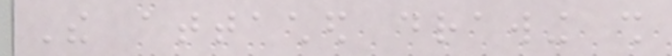The attached drawing shall
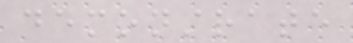demonstrate
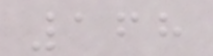168
